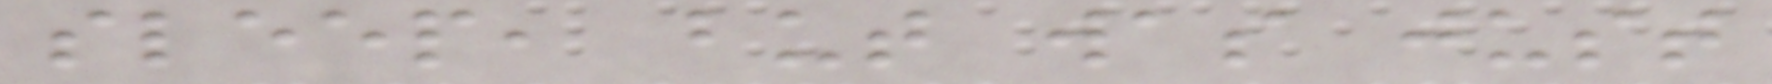sleep, but was just
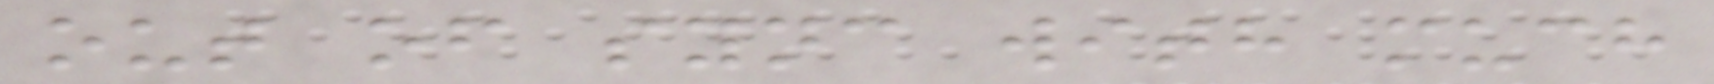out of sync with much
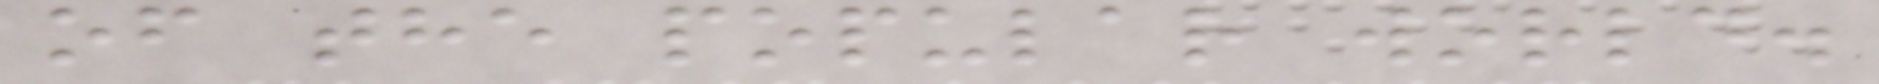of the popular world.
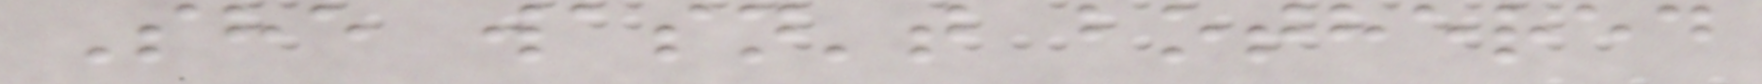She wasn't bothered
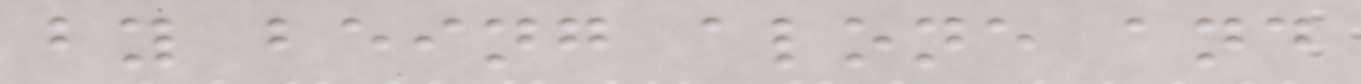by being alone and
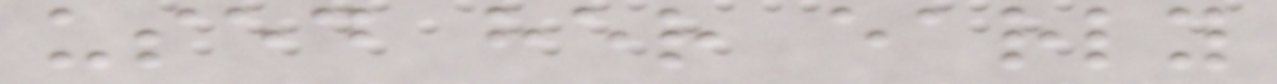used her early
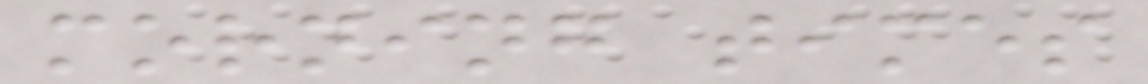morning times
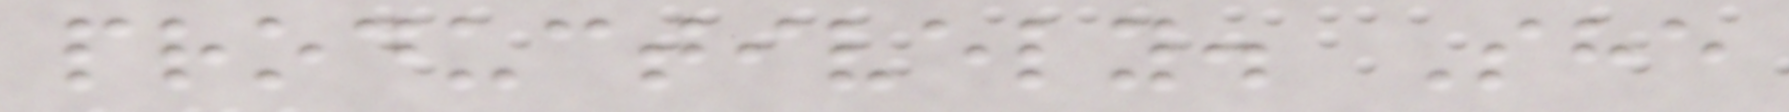productively. She
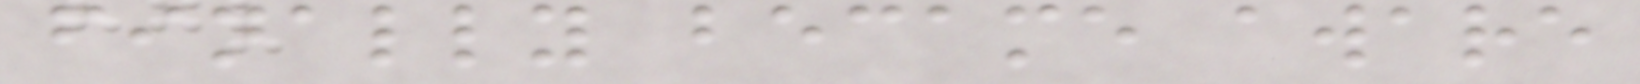finally became aware
